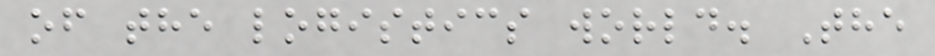of the logistics world. The
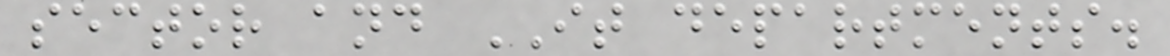sector and IT departments.
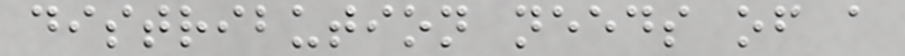distribution needs of a
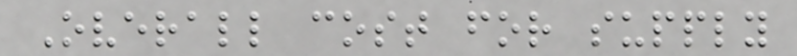Overall cost for supply
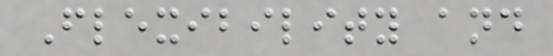Flexibility and
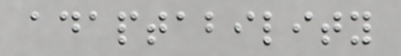adaptability
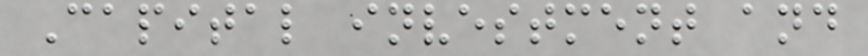Capital investment and
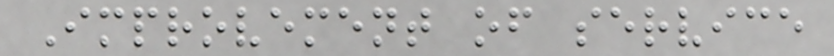Improvement of service
